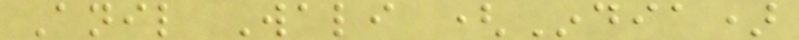Anil Wali (India)
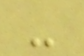-
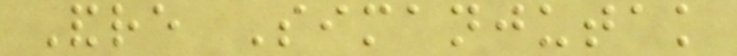Andre Simanjutak
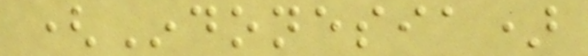(Indonesia)
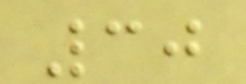30
